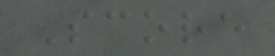Score
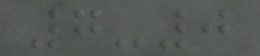7-0
